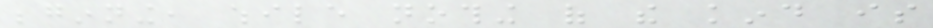beginning, while nothing of the kind is
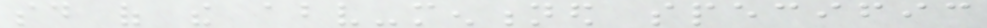said of the above-mentioned specific
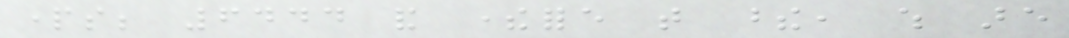parts; 6444 and therefore that these, which are
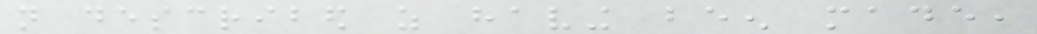not described as having been made,
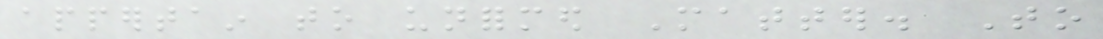appertain to unformed Matter. To
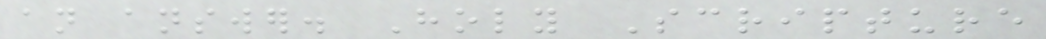an answer. Holy Scripture
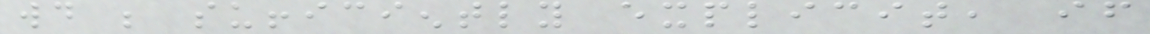would be sufficiently explicit, if
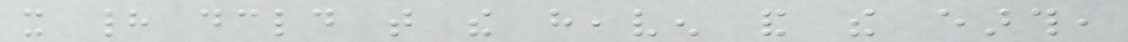it had declared that the heaven and the earth,
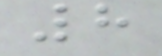8
